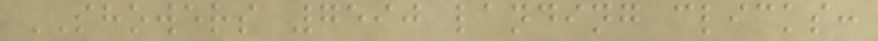SHOWERS 7590 landing clicks:
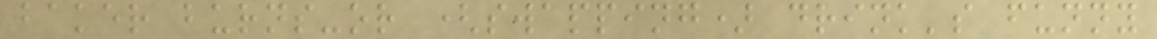baker burns-or (swapping) drink's funny
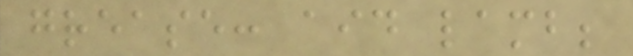grease: aid lamb;
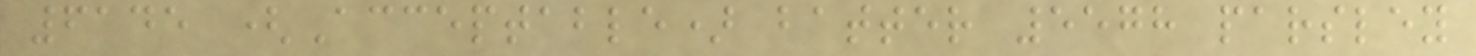6145 (Acceptable) batter 5578 parsley
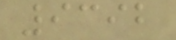9392
